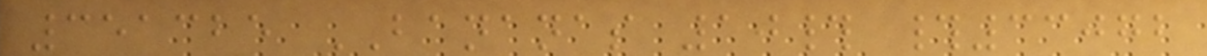351325 BANANAS 10# #33072
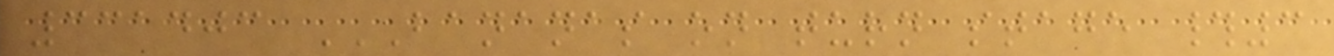331403 BANANAS ON TURN STAGE #3
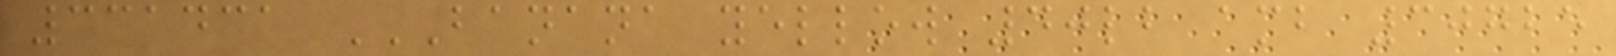331431 BANANA YELLOW 40LB AMB 30725
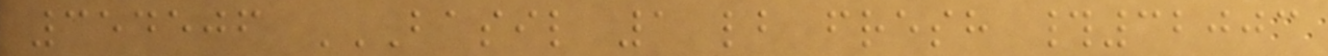354506 BASIL 1 LB FRESH #32003
